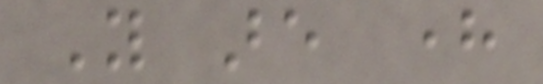You are here
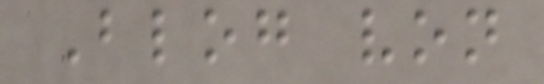Blog von
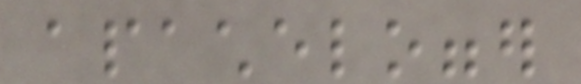apachelogger
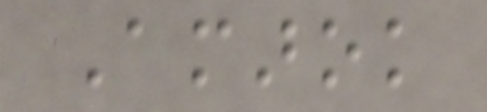Amarok
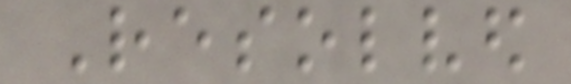Resolved
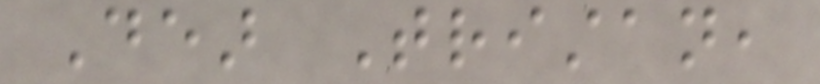Dear Tristan,
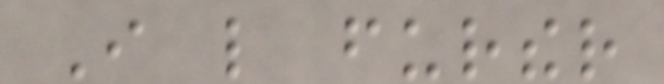I like further
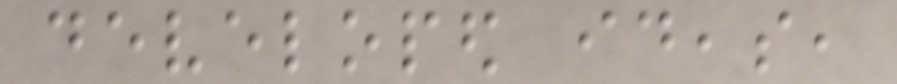developed ideas,
